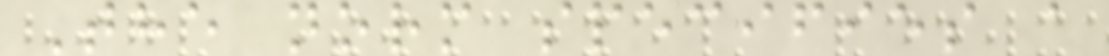The norm specifies a
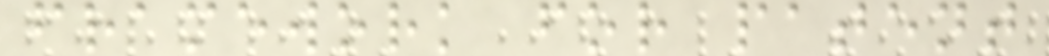framework for patent
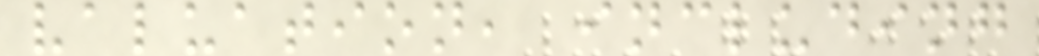valuation, including
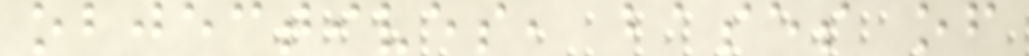objectives, bases of
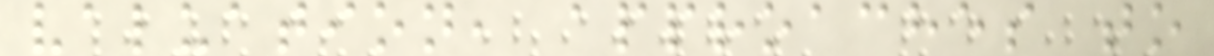valuation, approaches to
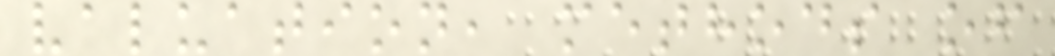valuation, methods of
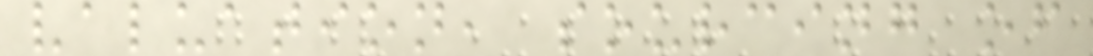valuation, sourcing of
